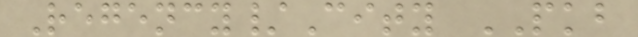Regency/City PKB
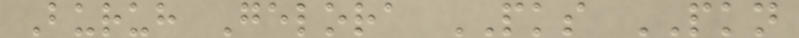Buruh Gelora PKS PKN
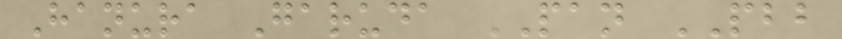Hanura Garuda PAN PBB
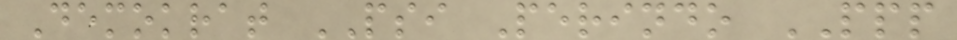Demokrat PSI Perindo PPP
